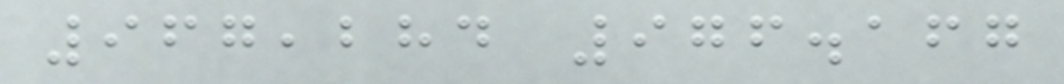967,284 976.167
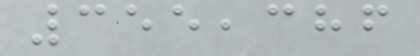355,386
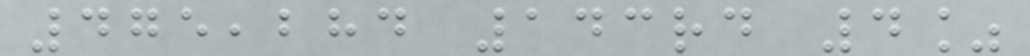475,284 143rd 4%
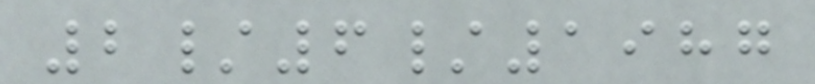2/6/1987
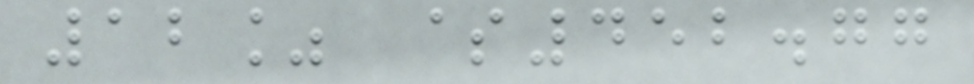12% $452.77
